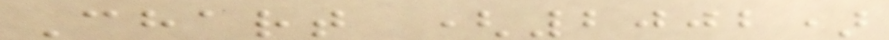Chart (2002)
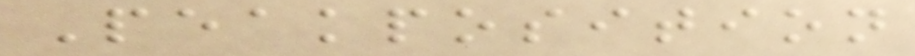Peakposition
